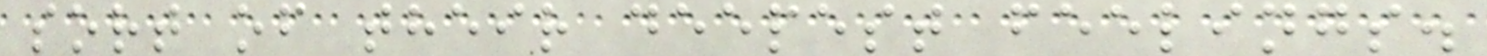sort of their deepest feelings.
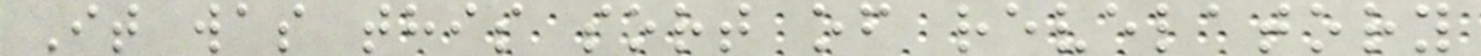It was this sort of revelatory
